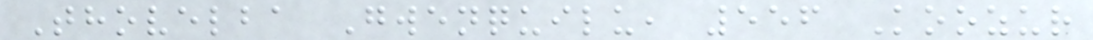Thovelba Gwenquilu, 556 Koozur
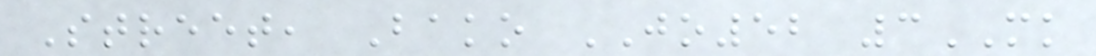Street, Bako JO52 3MK
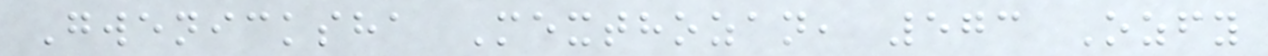Gwenicksha Mexthozan, 573 Ozfy
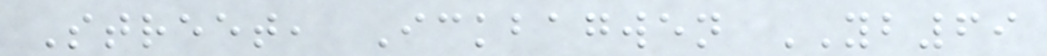Street, Ickbagwen YB69
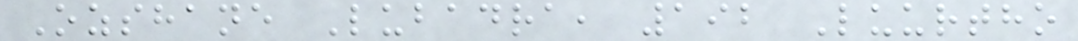Ozshane Lubadra, 192 Luurtho
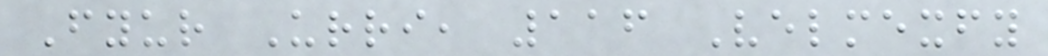Fyur Urri, 116 Velmexfy
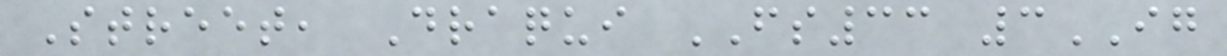Street, Draqui FS33 3IG
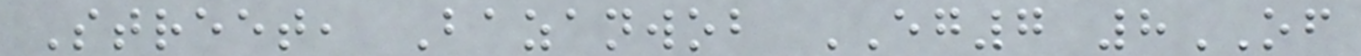Street, Bazanwob EG7 8OF
